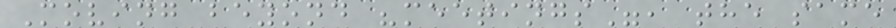Moving beyond "meetings", the same
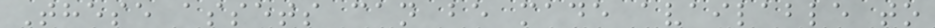These assets can be made available to
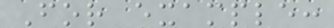For example:
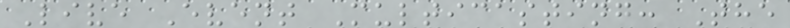Live Event Multicasting: The
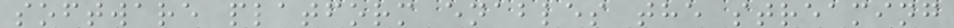software platform enables the streaming
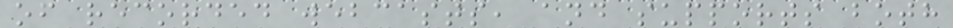of recorded webcasts, and supports both
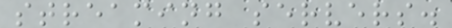streaming servers.
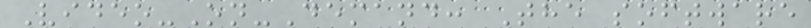Video-On-Demand: The software
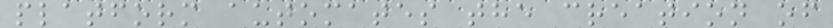platform automates the creation of
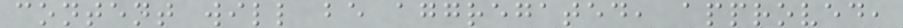content will be aggregated, approved,
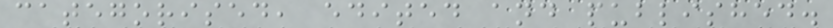categorised, edited and published.
